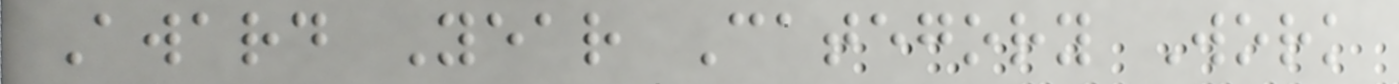Award Year Category Work
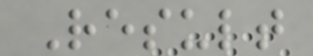Result
